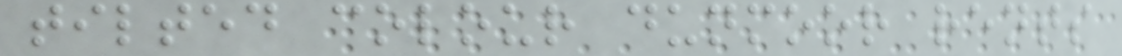tilted colour dunmoor rents
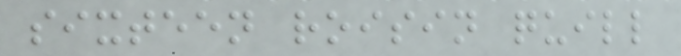sixteen roisin quill
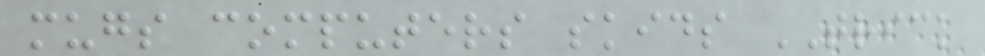mugs computers skids TRICK
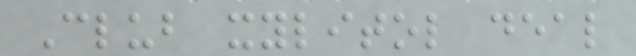Club xylitol deal
